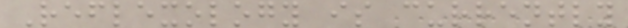Reflexology is currently
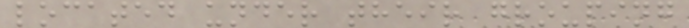located under their grouping
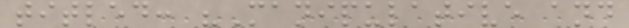titled: "Manipulative and
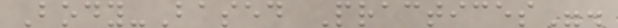Body-Based Practices".
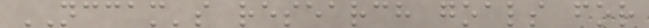NCCAM's research goals for
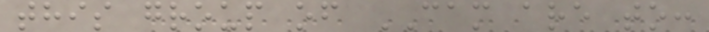this group of CAM are to:
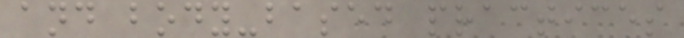and body-based practices
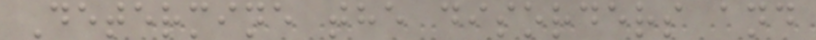Determine the disorders and
